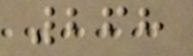268
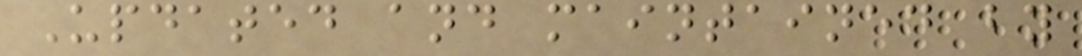Updated and maintained by
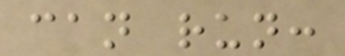can run:
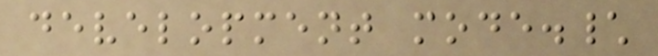development mode.\
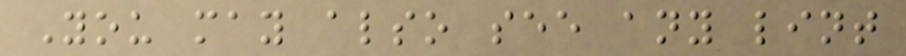You may also see any lint
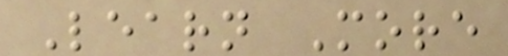Learn More
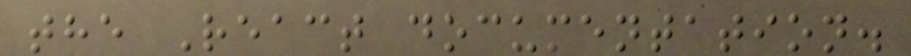the React documentation.
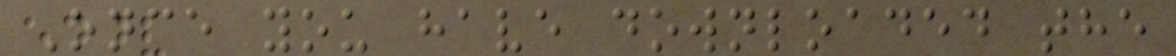Once you have downloaded the
